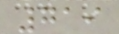719
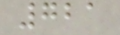721
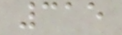315
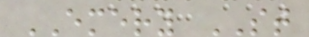EMERY ST
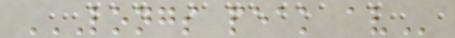LONGS PEAK AV
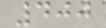400
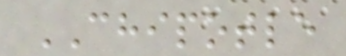CHIPOTLE
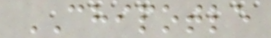CHIPOTLE
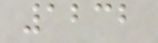1232
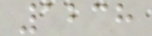1238
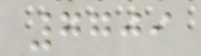7709
